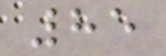85
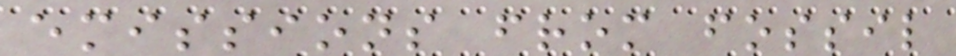emissions from fossil
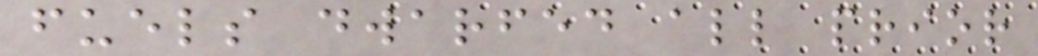fuels dwarfed all prior
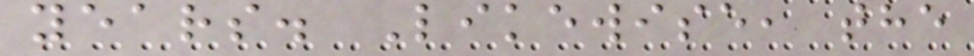years. Likewise, the
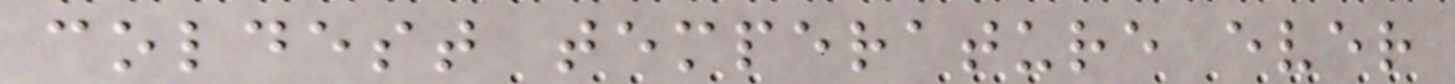coldest temperature ever
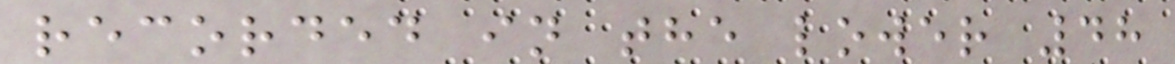recorded in the lower 48
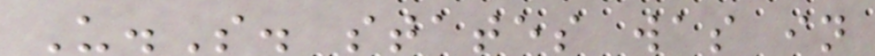U.S. states was in
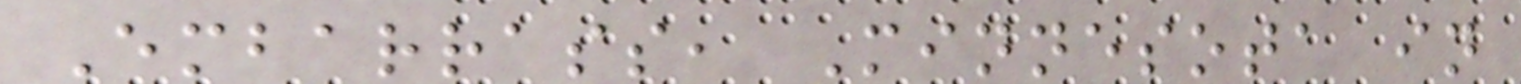Embarrass, Minnesota in
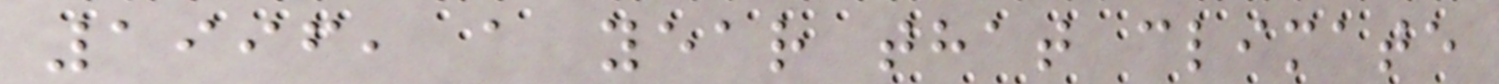1996, a year that climate
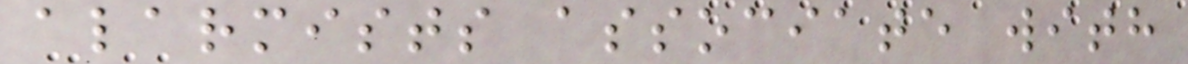alarmists associate with
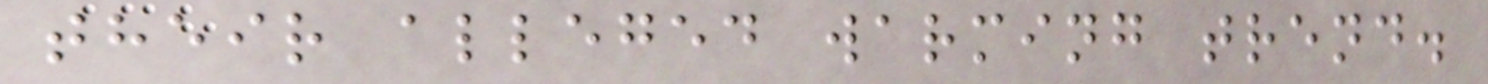their alleged warming trend.
